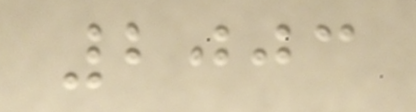2003
